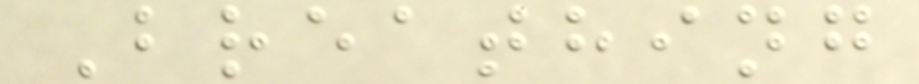Breathing
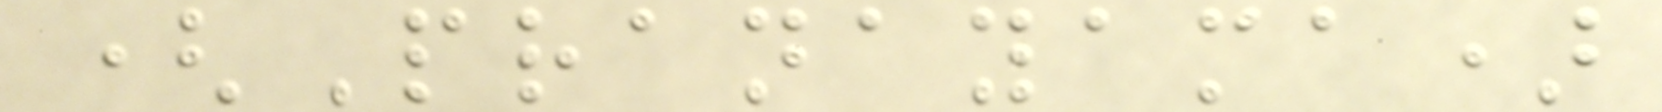(Pranayama)
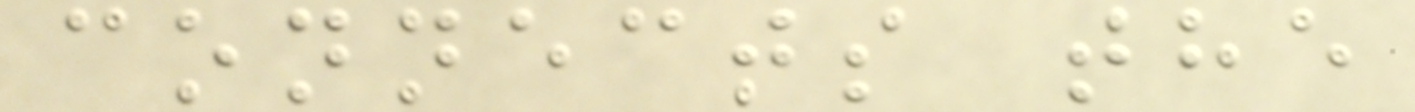connects the
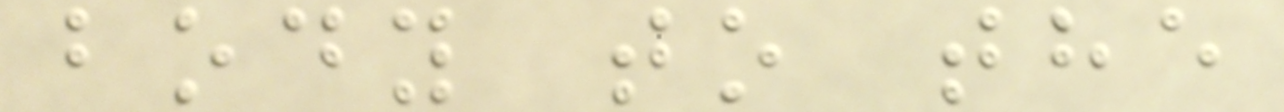body to the
